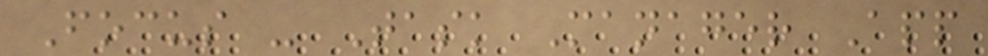Focus - Task Manager App
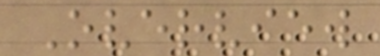Overview
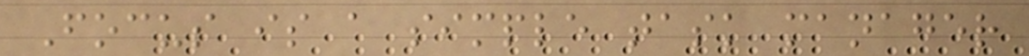Focus is a simple task manager
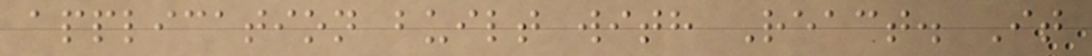application built with React. It
